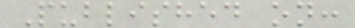Published on:
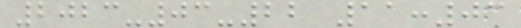2023-03-22 11:03
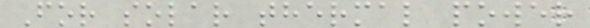For solar thermal power
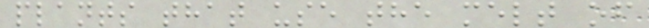plants that use the melt of
